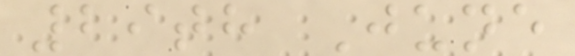29th June
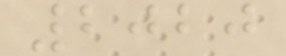2020
